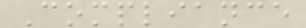Compliance
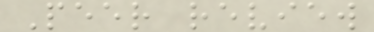Peer review
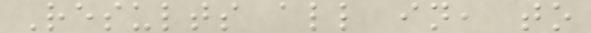Results all in, to
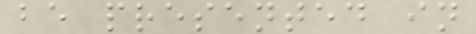be presented in
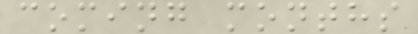coming months
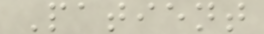Patient
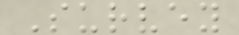Survey
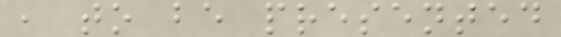, to be presented
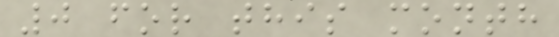0 for this month
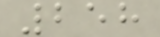258
